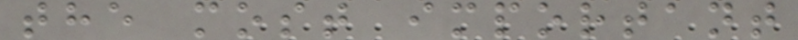the most important
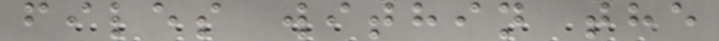files within the
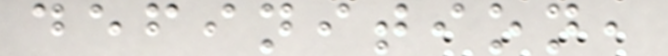definition,
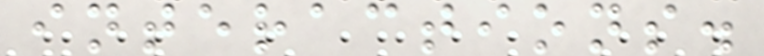interactions.
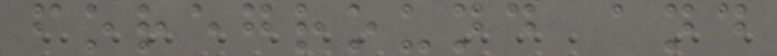foreground and
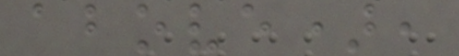above),
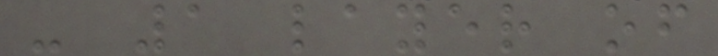- 1 layer of
